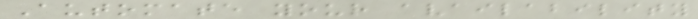Automate your availability
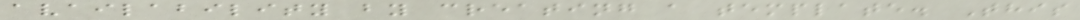availability by creating a template. This
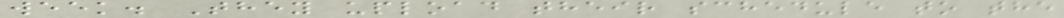week. They upload their schedule to the
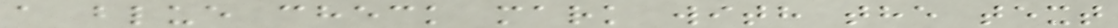a blue check mark with the text
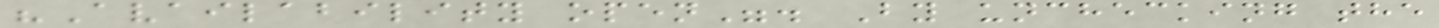"Availability open". By unchecking the
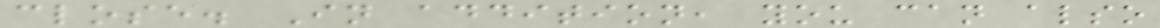close. In addition, you can also
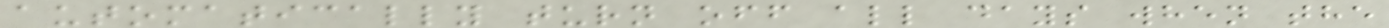automatically turn off all days when the
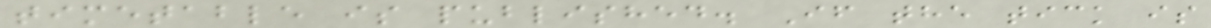timetable is published. If the tick is
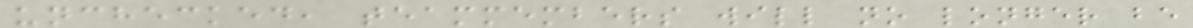unchecked, teammembers will no longer be
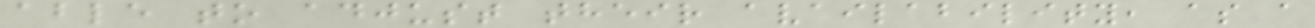able to adjust their availability, as a
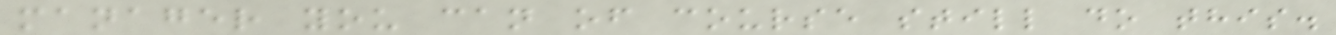manager you can of course still do this.
